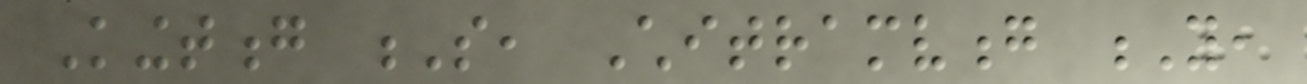Kingtong S, Chitramvong Y,
